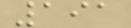191
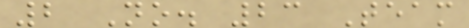2 No. 23 Team
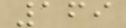169
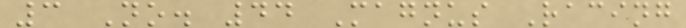3 No. 44 Magnus Racing
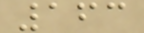163
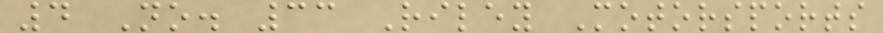4 No. 33 Riley Motorsports
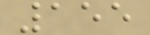155
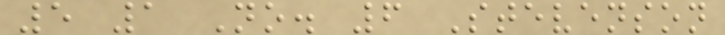5 1 No. 6 Stevenson
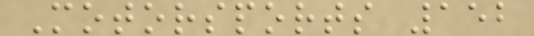Motorsports 152
